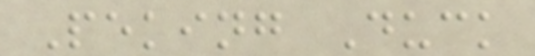Peking Duck
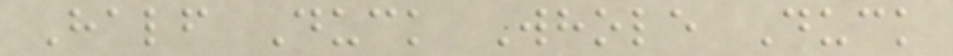Half Duck Whole Duck
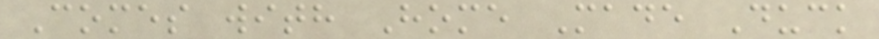Comes with Home Made Duck
